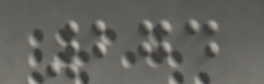274
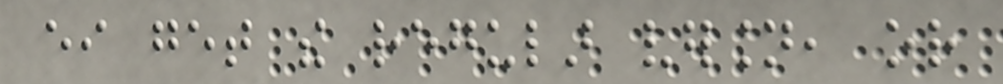either get the regular version, or
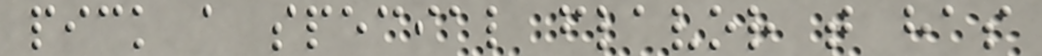pick a special flavor that has
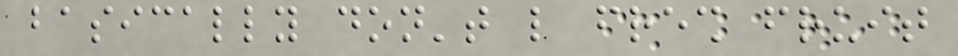basically don't like fresh fruit
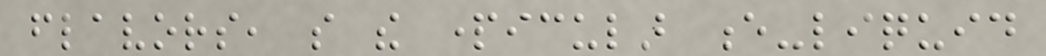flavors, so the particular e-liquid
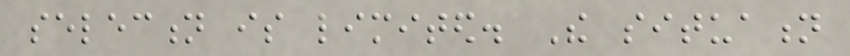selection is limited. The situation
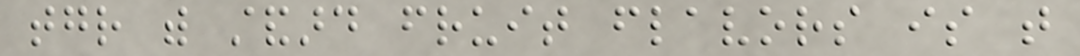together with standard fruit flavors is that
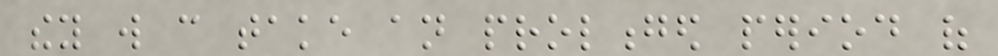they will can take an prolonged period of
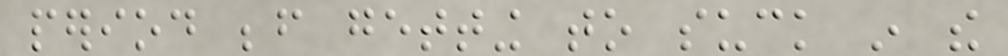period before getting to suck in the
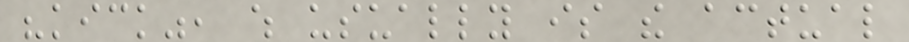"kick", which usually is the actual
